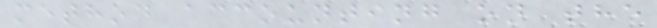method accounting on the
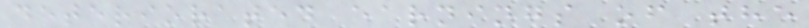deteriorated earnings of the
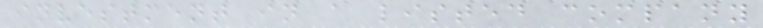investment in a listed company
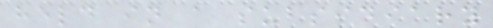held in a subsidiary
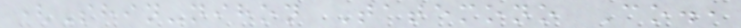(Shin-nihon Tatemono Co.,
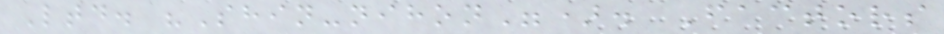Ltd. "Shin-nihon"). Factors
